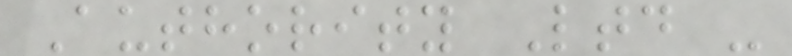Authority Ltd -
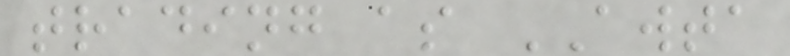trading as AWTA
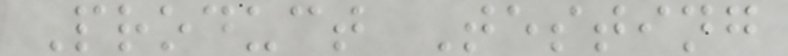Product Testing
